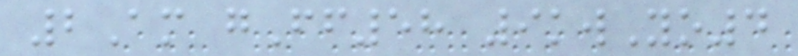2Am gFf58 9kwYo4
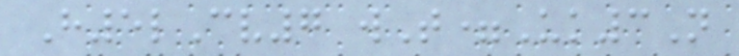H5lCv7 wT=Uk3N
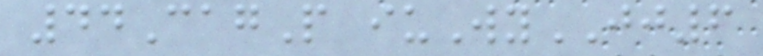44CagP iuWyJJ6
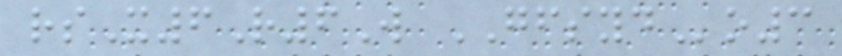rsX6R6W GFSYDo3
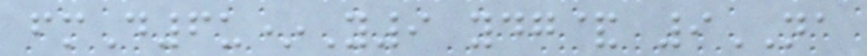fmD6u*Y9 ydg& 9NA
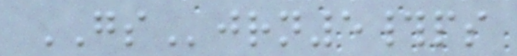GSjrn5#ps
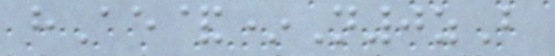hAe&*N0zB
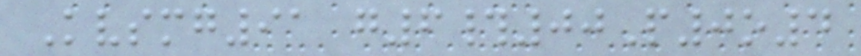Kvsmg91 g6#00P0o4
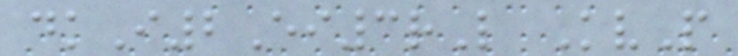dkI2Ei3rL KvP
